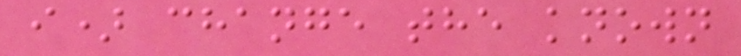i) change the known
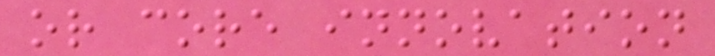or core innovation
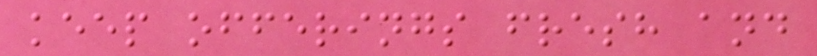keep offerings fresh and
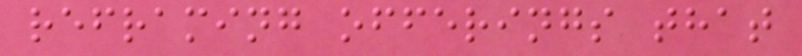reframing offerings that
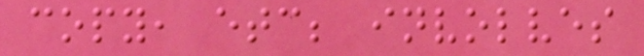copy, etc; involves
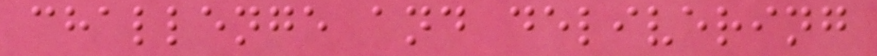challenge and delivering
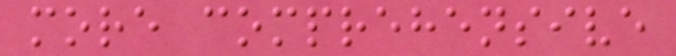more comprehensive
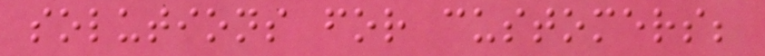solutions for customers;
